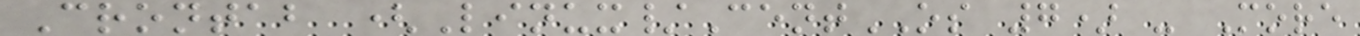Crontab (Linux/CentOS 7) - More
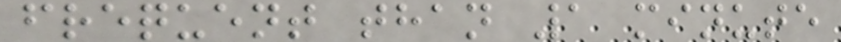frequent than 1 minute
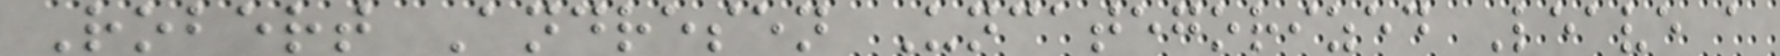Robert Andresen Uncategorized Leave a
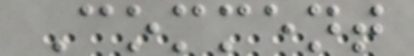Comment
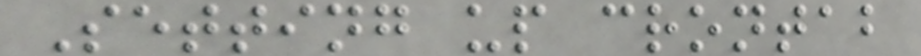Setting up crontab
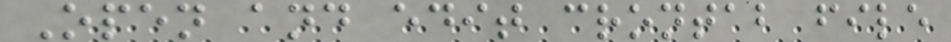Open and edit crontab file
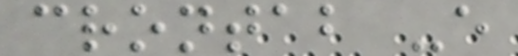crontab -e
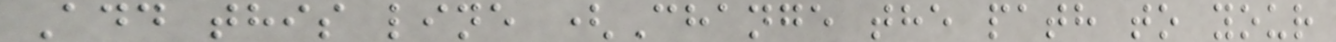Add this line (Change the path to your
